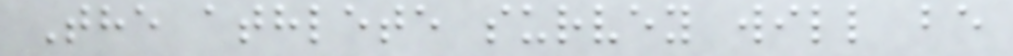The athlete survey will be
